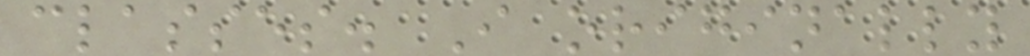classes. I originally
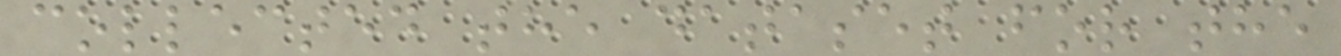collected the dataset for the
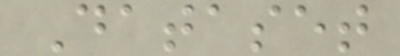Dataset
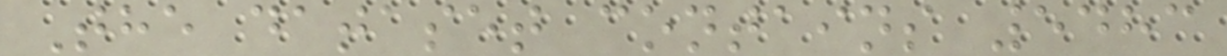The dataset contains 5483
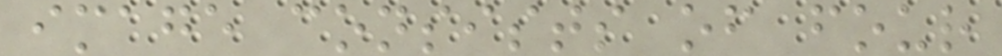image consists of four
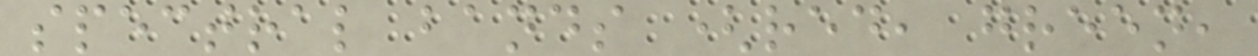spectral bands (red, green,
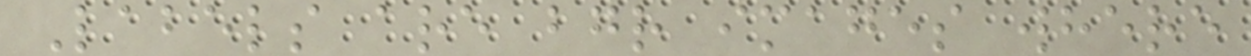Labels are bgr images where
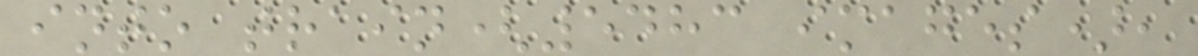into train(5483 images),
